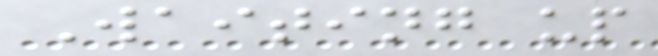Waiting up
